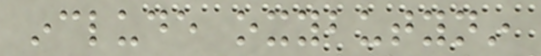include oxybutynin
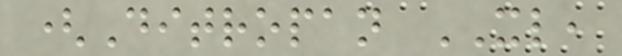(Ditropan XL,
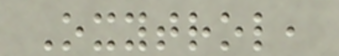Oxytrol,
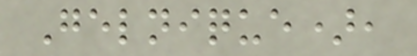Gelnique),
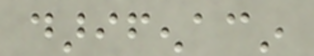darifenacin
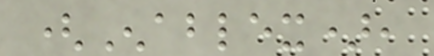(Enablex),
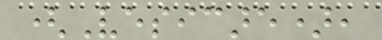(Vesicare),
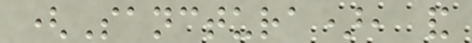(Sanctura), and
